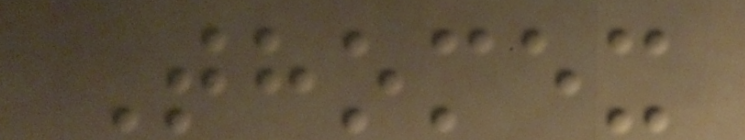Thomex
